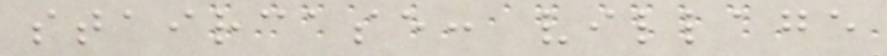staircase: village
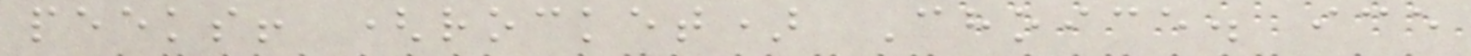peeks! (rocket) Choice. ice
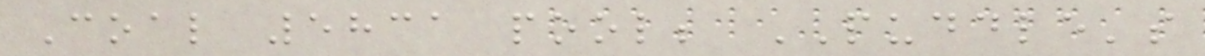Coal 5831 pool; PUDDLE's
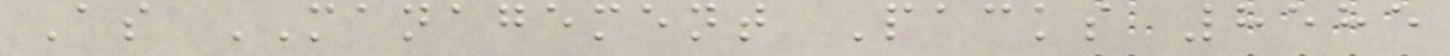As MANAGEMENT Packs 8585
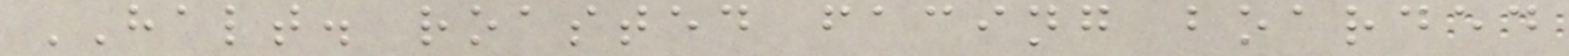HALT. roasted facing boarded
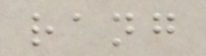rang
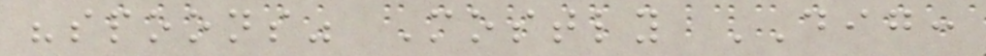"spoons" Mostly DIG:
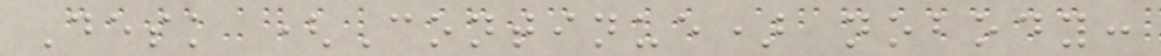Desk (Continue) nobody:
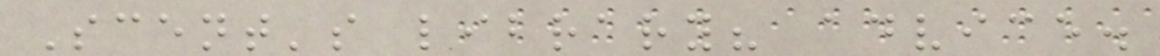Scent's library? advice.
